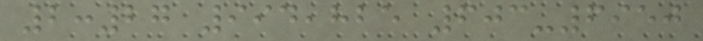2:27 994,825 603-6950
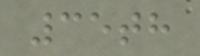35th
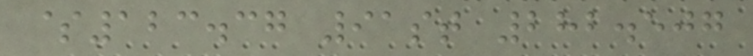$123.37 91st 282.507
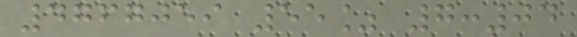4767059 55% 7:04
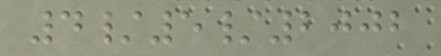4/5/2002
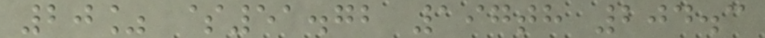20% $51.72 197th 204.3
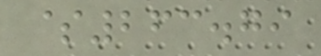$263.79
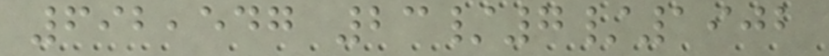692,547 23/7/1902
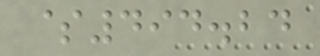$494.24
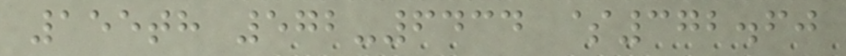155th 572-6434 $372.60
